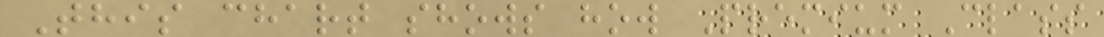This chart shows how Premium Class
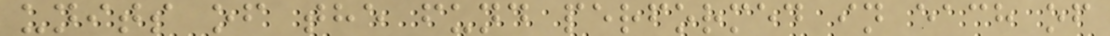units of the fund performed in each of
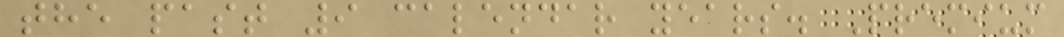the past 9 calendar years. Premium
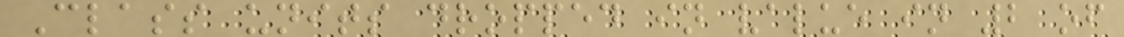Class units dropped in value in 2 of
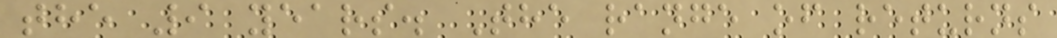the 9 years. The range of returns
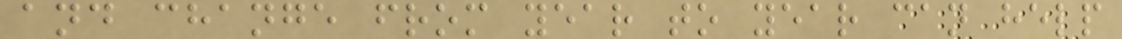and change from year to year can help
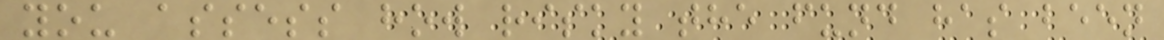you assess how risky the fund has been
